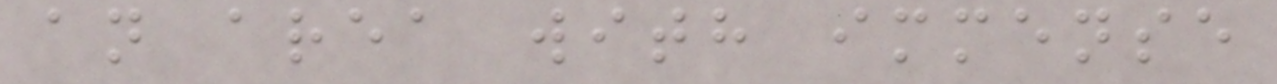an area with immense
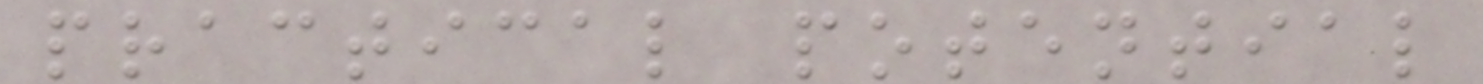practical potential
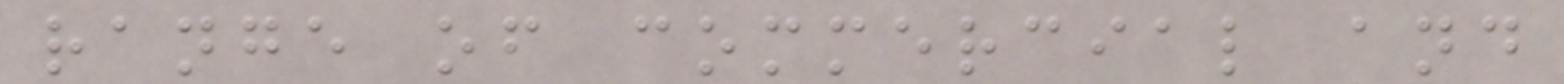range of commercial and
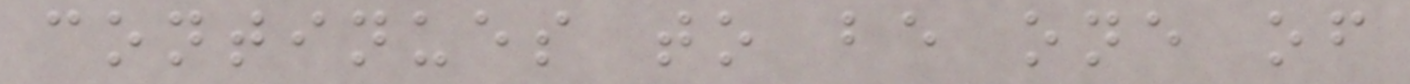continues to be one of
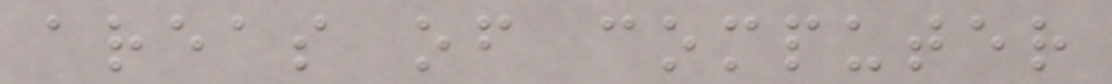areas of computer
